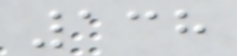138
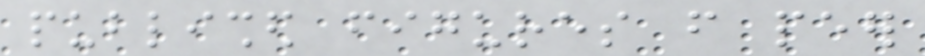published figures from peer
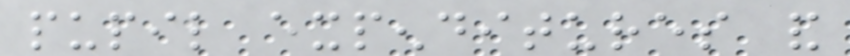pupil expenditures and
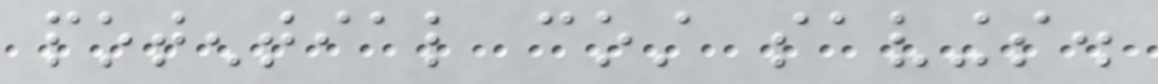potential cost savings.
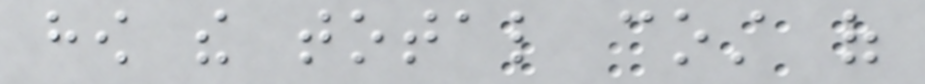how the total cost of
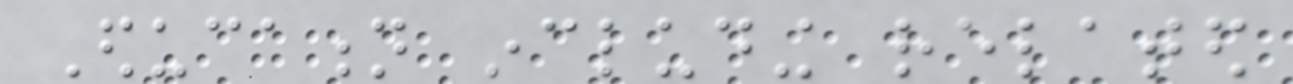Education including related
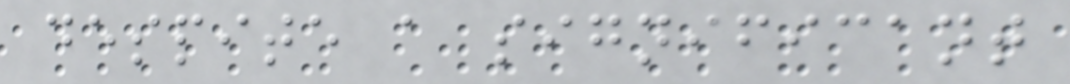despite a significant
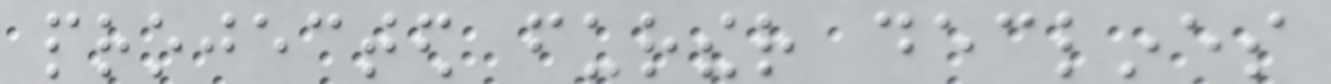projected further declines
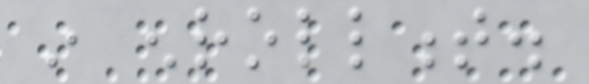in enrollment.
